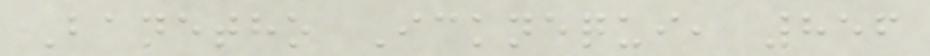Banetho Icknequi, 856
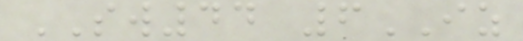SW44 6IZ
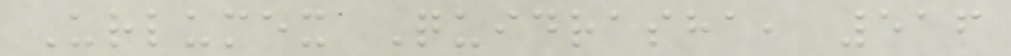Urlumex Quidrasha, 516
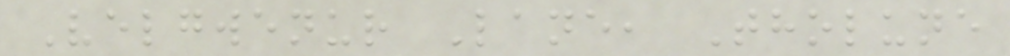Velgwenur Lane, Tholune
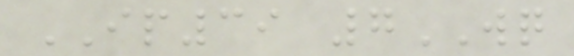IP39 7WQ
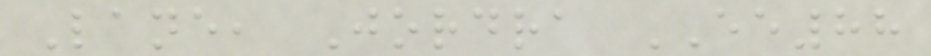Lane, Jordra EE88
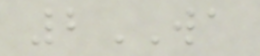2WA
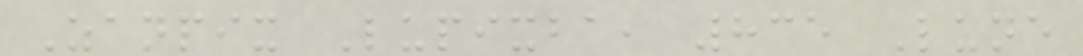Zanpix Lupixba, 835 Lune
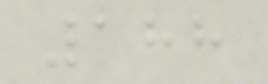188
